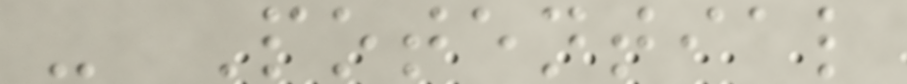- Potential
